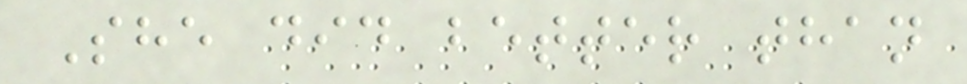She did better than
